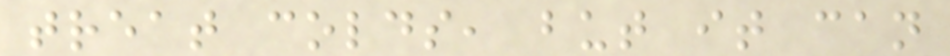treat colds, but it can
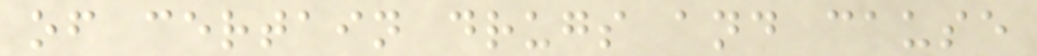of certain drugs and cause
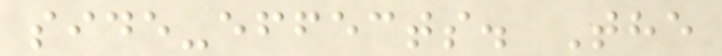side-effects. The
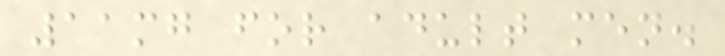11mg for adult men.
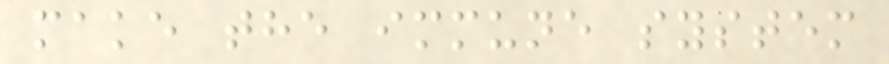make the immune system
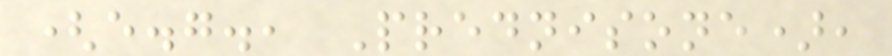(e.g., Prednisone),
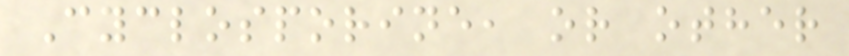Cyclosporine, or other
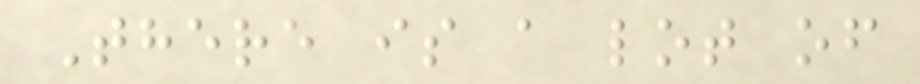There is a lot of
